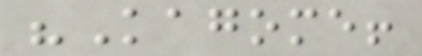"Kagome!
